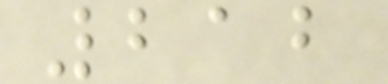212
